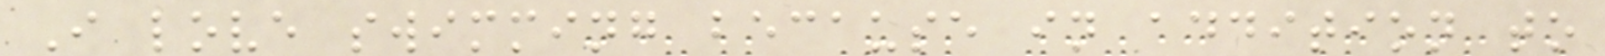I love swimming because in addition to
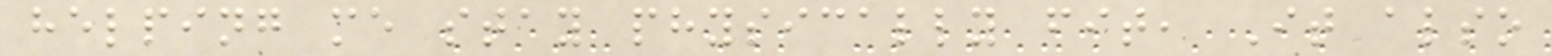helping me stay physically fit, It also
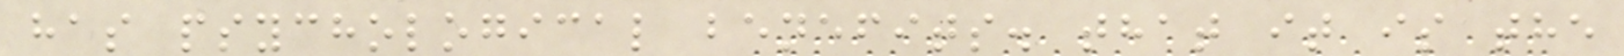has psychological benefits. that it is the
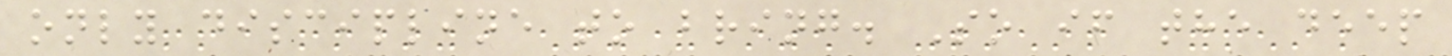only discipline to bring. So if the deep
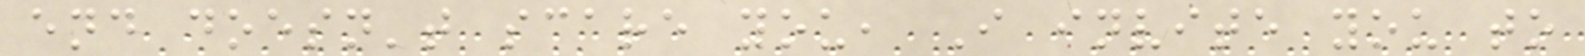end doesn't scare you, I invite you to
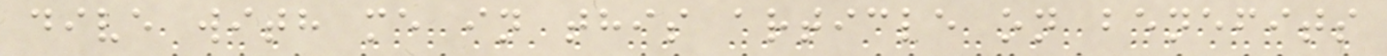dive with me in this article on benefits
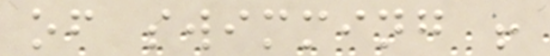of swimming !
